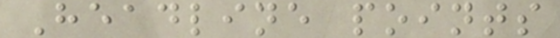Headline points
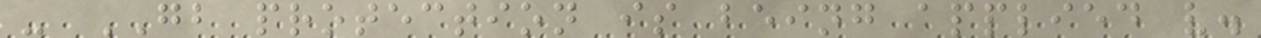- GB protection is being applied v.
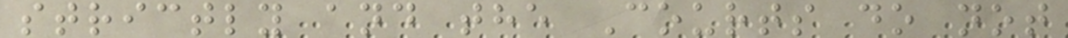strictly and the Courts do not
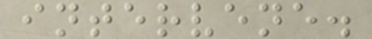intervene.
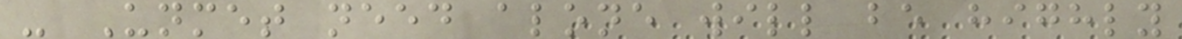- Unmet need alone will be highly
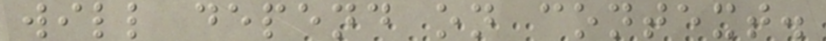will depend on context.
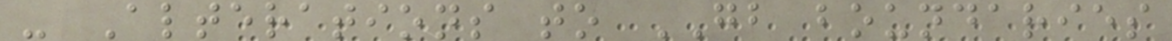- Alterations to GB boundaries
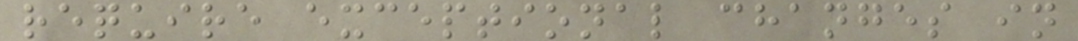require exceptional changes in
